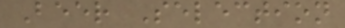Beer Selection
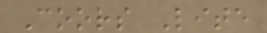Coors Lite
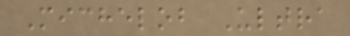Michelob Ultra
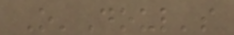O'Doul's
